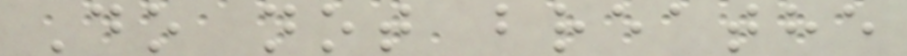Do not breathe
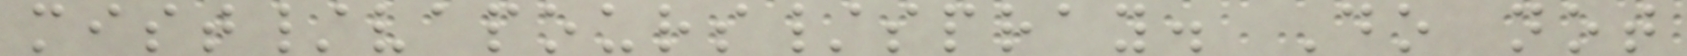mist/vapours/spray. Do not
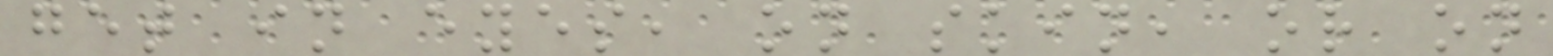get in eyes, on skin, or on
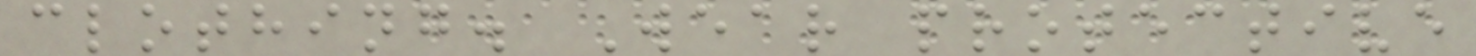clothing. Wear protective
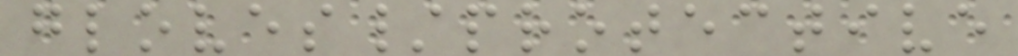gloves/protective
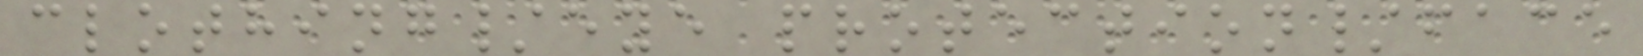clothing/eye protection/face
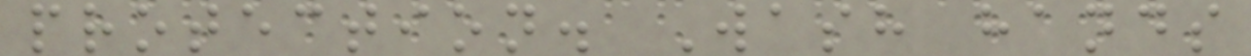protection. Wash hands
